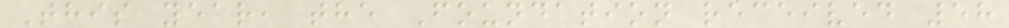This year, the Foundation received 58
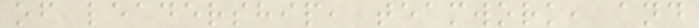of leadership, teamwork, and
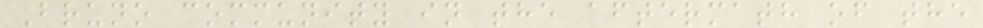Bruno community in the aftermath of the
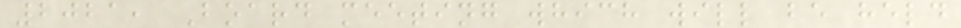2021, Board meeting which will be held
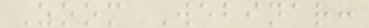Zoom Webinar:
